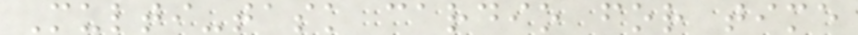Multi-task cardio for time
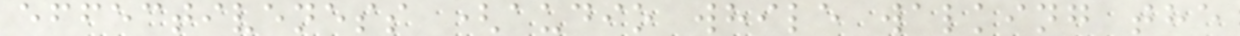effectiveness (audio while walking the
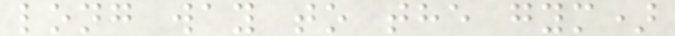long way to the gym)
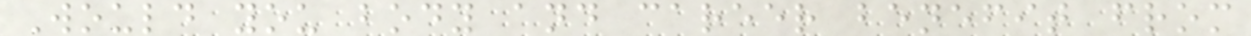Would you body and career benefit from
